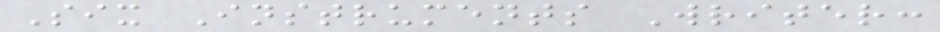Six Instruments Writer:
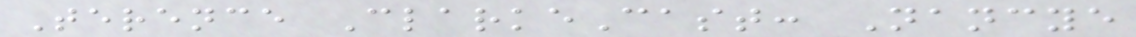Terence ClarkeCast: Nancye
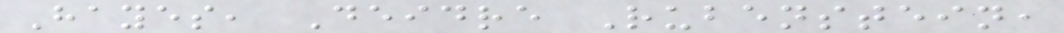Hayes, Deidre Rubenstein,
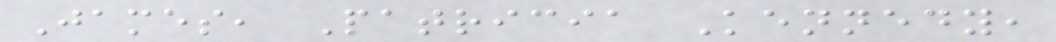James, Patricia Kennedy,
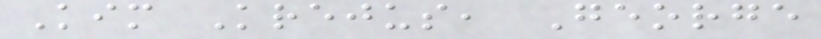Kim Krejus, George
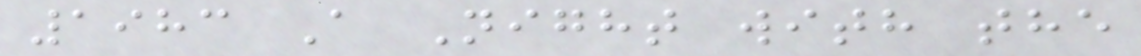1983 A Night with the
